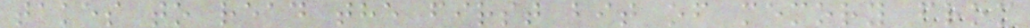takes to read the first bit of memory from
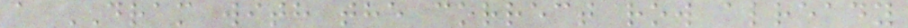a DRAM with the correct row already
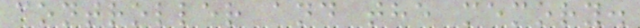controller and the memory.
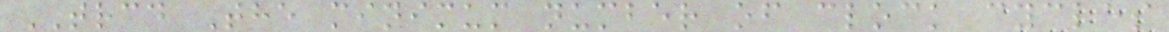TRCD The minimum number of clock cycles
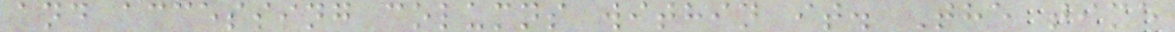and accessing columns within it. The time
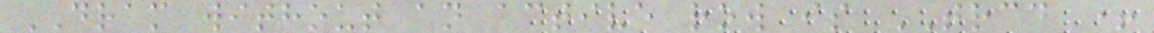DRAM without an active row is TRCD +
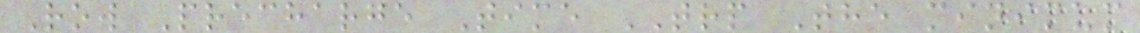Row Precharge Time TRP The minimum
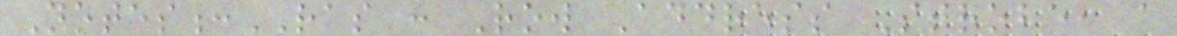Notes:RAS : Row Address Strobe, a
